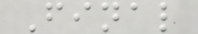Final
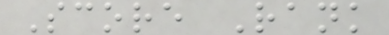Score Rank
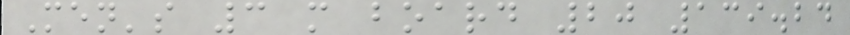Men's 3 m board 20 139.24
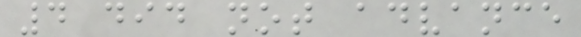4 did not advance
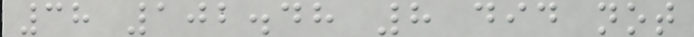38 102.48 8 did not
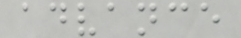advance
